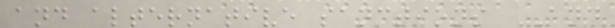and alternative sanctions AND
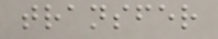transfer
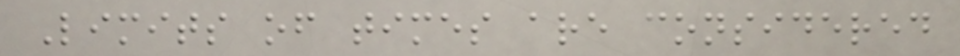Limits of times are considered
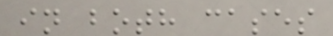in both cases
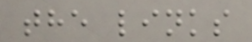the links
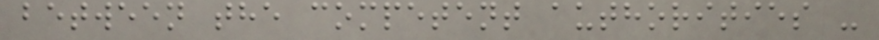between the competent authorities -
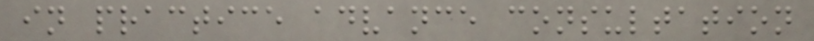in practice advance consultation
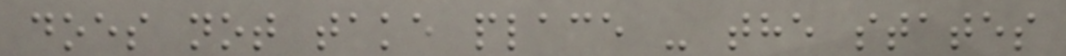does not take place - the states
